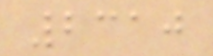2310
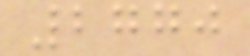2770
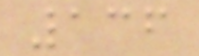136
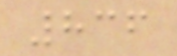836
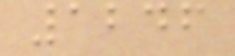1246
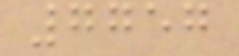7757
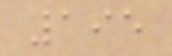195
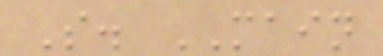S. MAIN
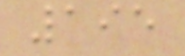195
